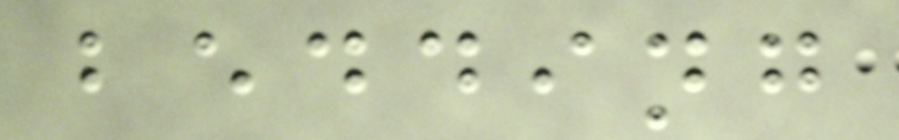bedding
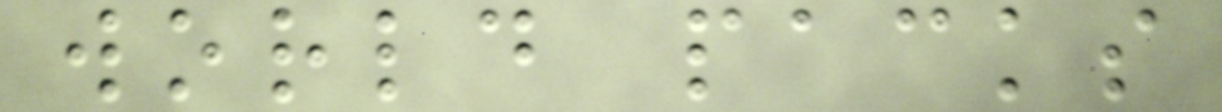world packs
